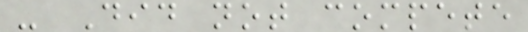- Did not compete
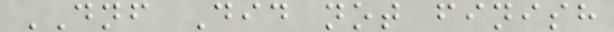DNF Did not finish
